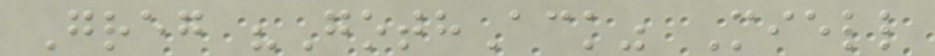Greg "GothAck" Miell
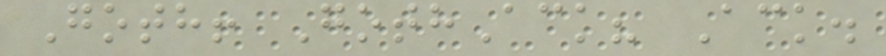Goth! GothAck? Ack.
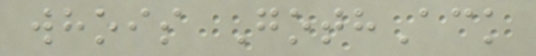whois GothAck
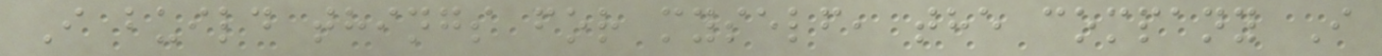I build things for myself, the company I
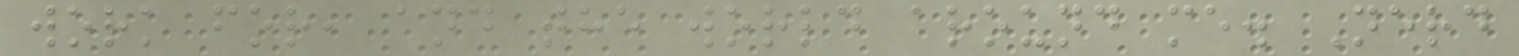work for, and the world around me. Nerd
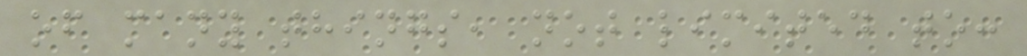of many things, not limited to:
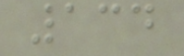134
